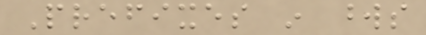Prefixes in words
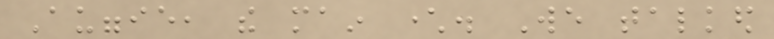Auggie, the main character. We talked
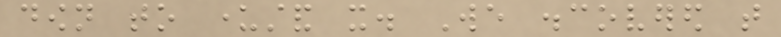down to understand it. We discovered that
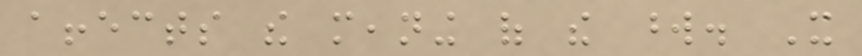affects the meaning of the word. It
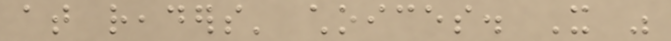at readers' choices. It was
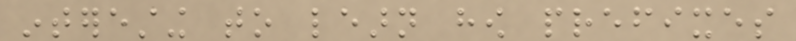interesting to learn how prefixes
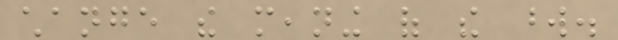change the meaning of the word.
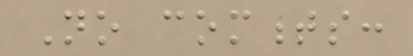No comments:
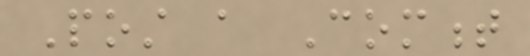Post a Comment
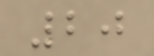20
